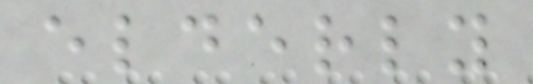elderly
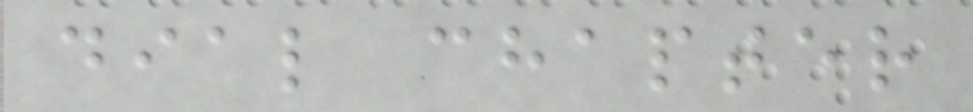dial chapter
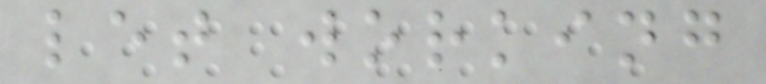let working
